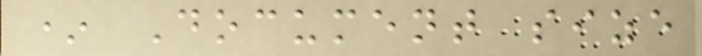* Document size
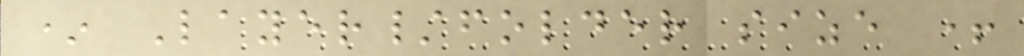* Layer/folder size +
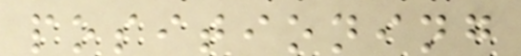positioning
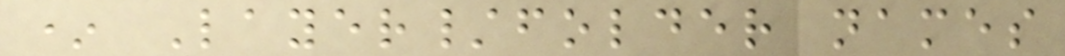* Layer/folder names
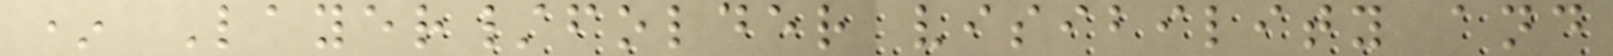* Layer/folder visibility and
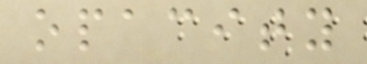opacity
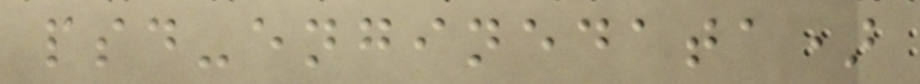psd-enginedata)
